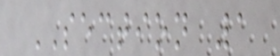SECTION 1
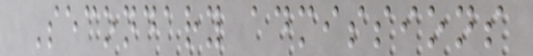Secondary admissions
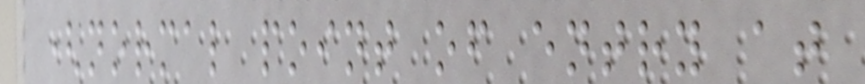(normal point of entry at
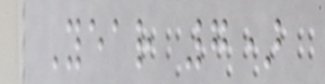Year 7)
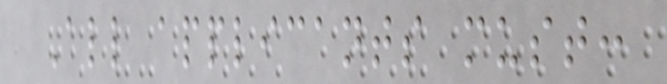All applicants must:
